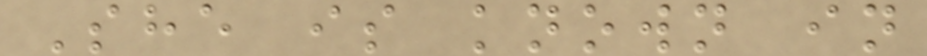She is known in
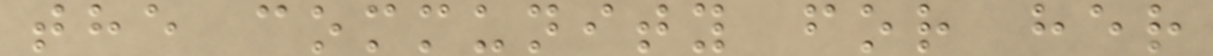the community for her
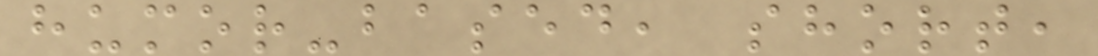humor-based, short,
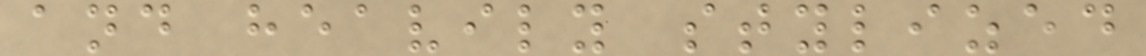and heavily stylized
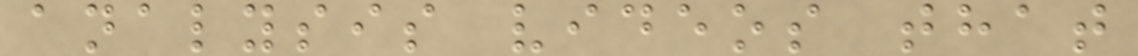analysis videos that
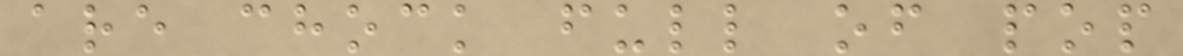are chock full of pop
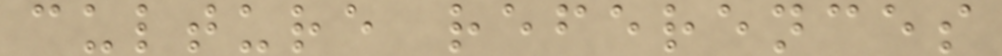culture references
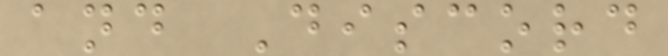and Discord
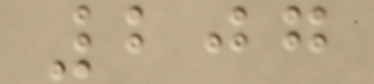207
